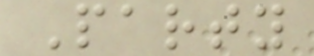Party
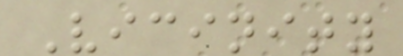Vicinity
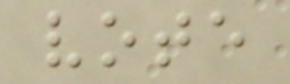vote
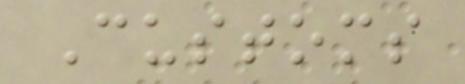Customs
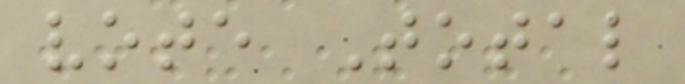vote Total
